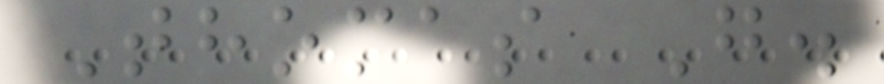Thomas G.
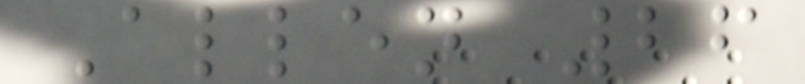Allen 26
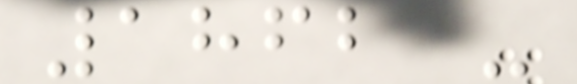1862 -
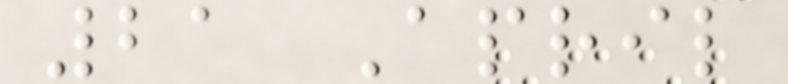21 April
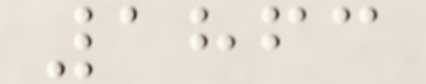1863
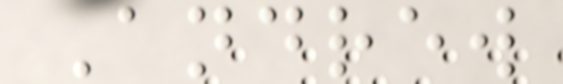Andrew
